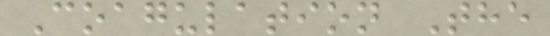Coagulation The
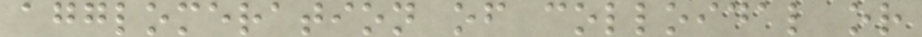agglomeration of colloidal or
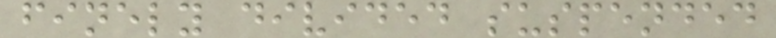finely divided suspended
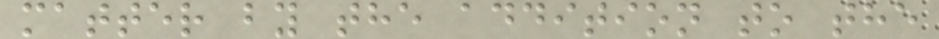matter by the addition to the
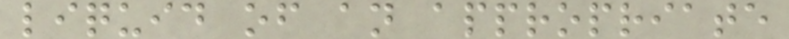liquid of an appropriate
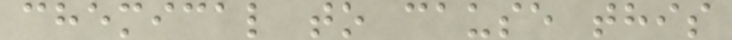chemical to cause this
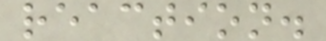reaction.
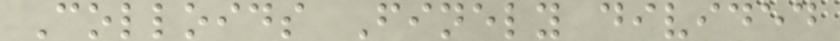Colloids Finely divided
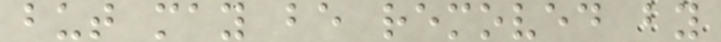but may be removed by
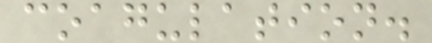coagulation.
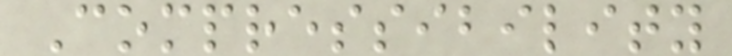Compressibility
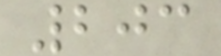203
